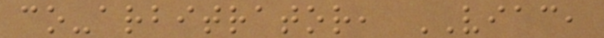co-arbitrator, VIAC,
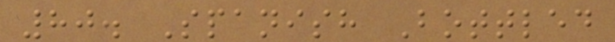80. Spanish Bottled
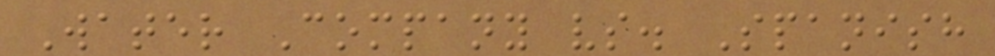Water Company vs. Spanish
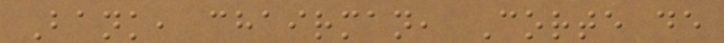Bank, chairman, Corte de
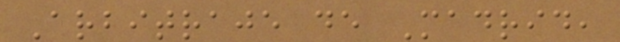Arbitraje de Madrid,
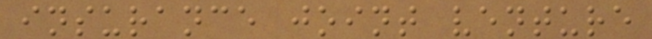insurance joint venture
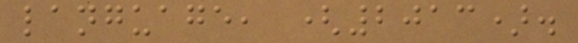language, (2013).
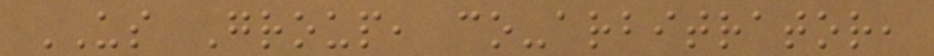US Group, co-arbitrator,
